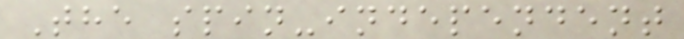The spin-independent
